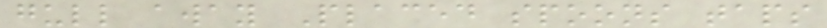gull away Placed spoons taps
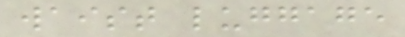waist luggage
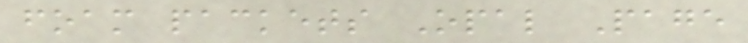foam packets Opal Page
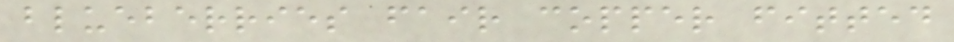blueberries fair copper fitted
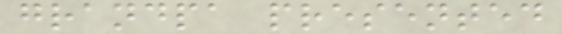grandpa presented
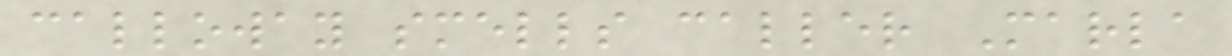calloway smells caller Marla
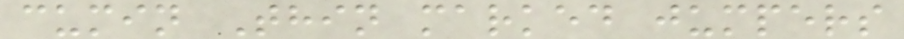cumin Thin marked jumpers
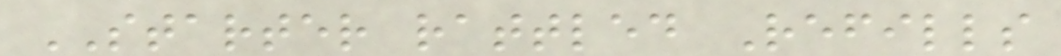STARTER rattled Refills
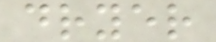dryer
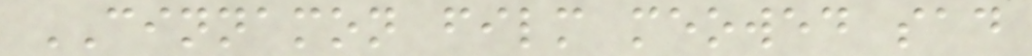CINNAMON film meowed sad
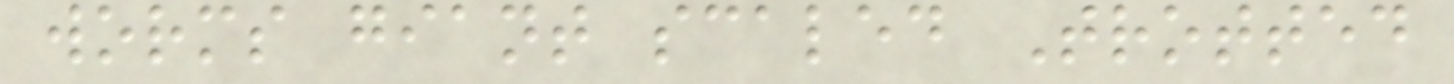worms giant scaled Trotted
